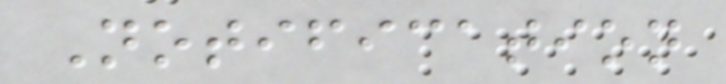Notification
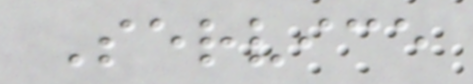Service
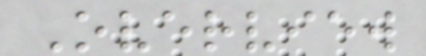Overview
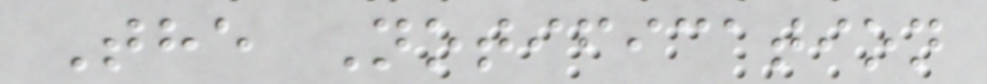The Notification
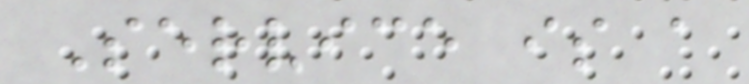Service is a
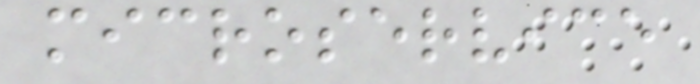microservice
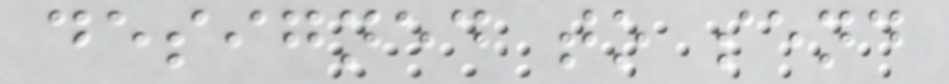designed to send
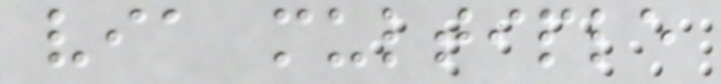via multiple
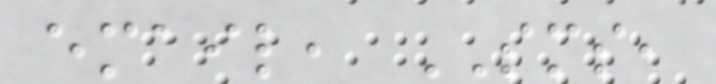email, SMS,
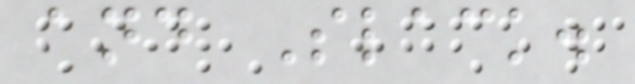and Slack.
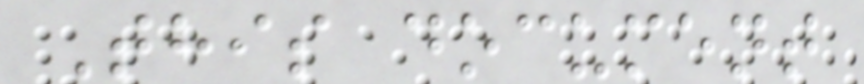This document
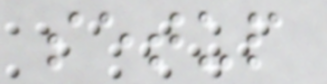setup
